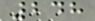248
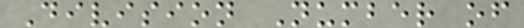Division Number of
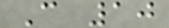C 10
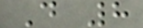D 8
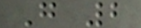G 2
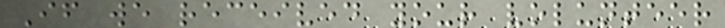If we received your volunteer
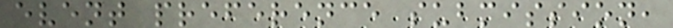event preference submission,
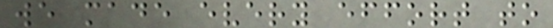we made every effort to
